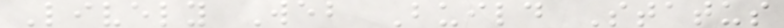Lively Web Build Status
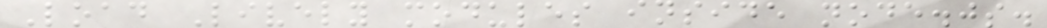Load Lively modules inside node.js.
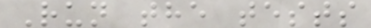Run the tests
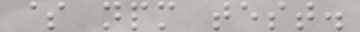$ npm test.
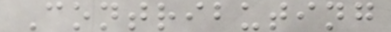Contributing
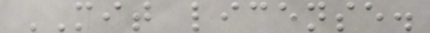MIT license.
